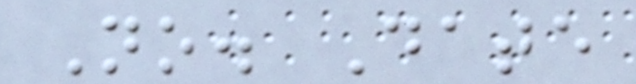No. Date
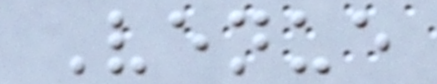Venue
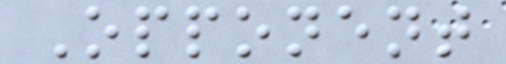Opponent
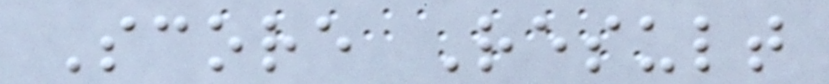Score Result
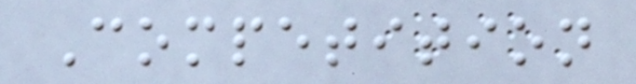Competition
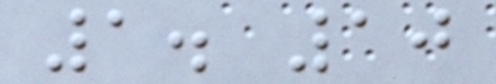1. 10
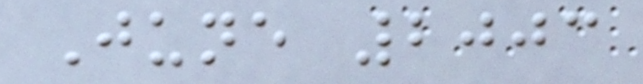June 2003
